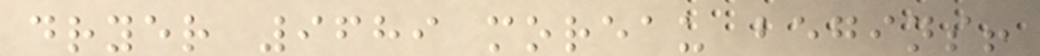dryer 9689 moreau begins!
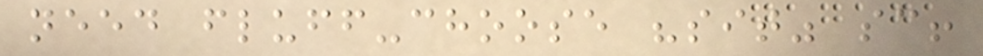need fluff-choose "sit" sc!
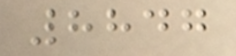8847
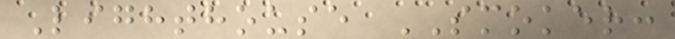Lighthouse SMOKER:
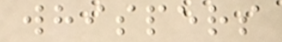whispers
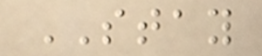STAY
